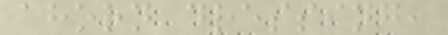ahorn dressing,
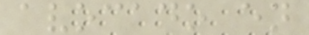avocado en
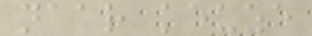naar keuze
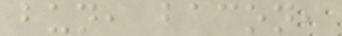bun, bacon,
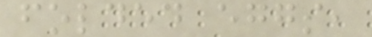folded eggs,
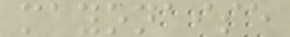mayonaise
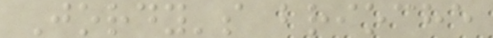Jordy's brioche
